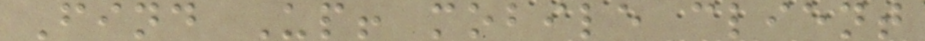Find Up! mobile client
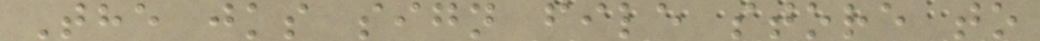The jks sign file store to
